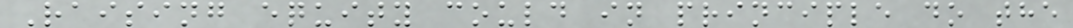Raising equity could in principle do the
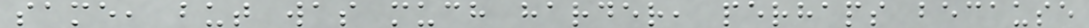same, but was much harder, perhaps because
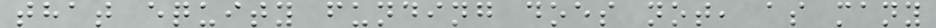that equity funding does not, as many
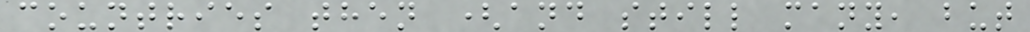countries then (and still many, but
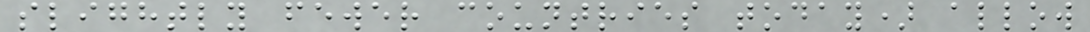slightly fewer countries today) allow
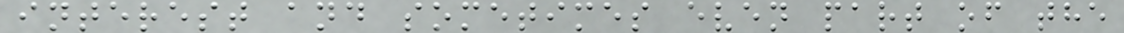interest and sometimes even part of the
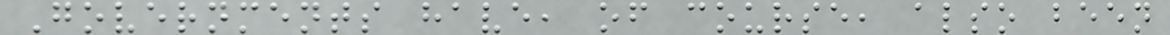Governments have, of course, also been
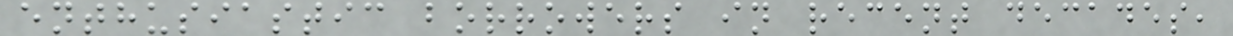enthusiastic borrowers in recent decades,
